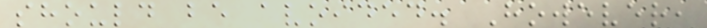should be avoided. However,
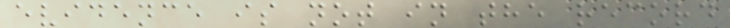evidence is not in the record
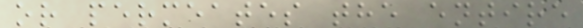or permeates the entire
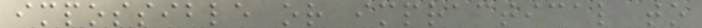impossible or impractical to
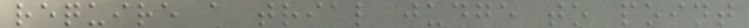require a trial judge to point
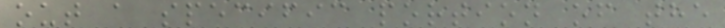out a specific portion of the
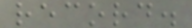record.
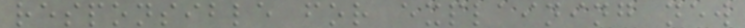responsible for explaining new
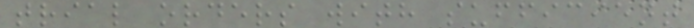trial orders with sufficient
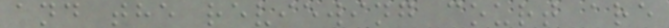and the reviewing court are
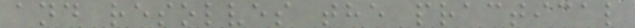and resolves the practical
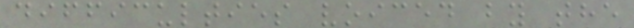difficulties voiced by the
